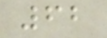62
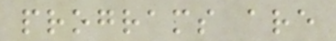programs are
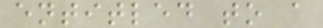entitled to a
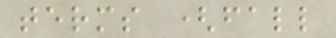terms (fall
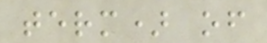term) of
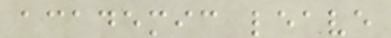academic leave
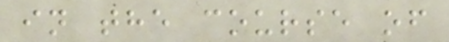in the course of
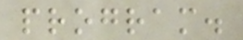program.
